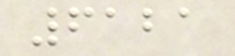6121
